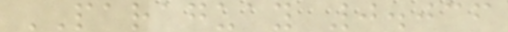PARAGUAY 0.036
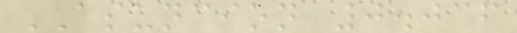ASUNCION 0.036
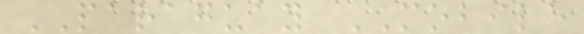PARAGUAY MOBILE
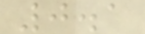0.1
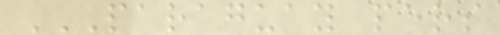PARAGUAY PERS
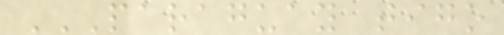PARAGUAY TIGO
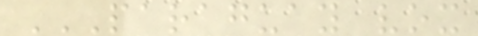PARAGUAY VOX
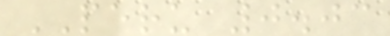PERU 0.03
